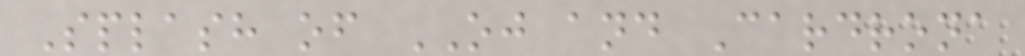Splash of OJ and Cardrona
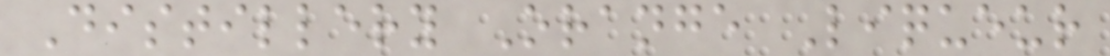Distillery Orange Liqueur
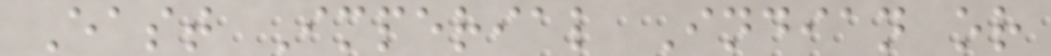East Imperial Indian or
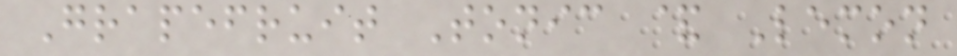Grapefruit Tonic & Lemon
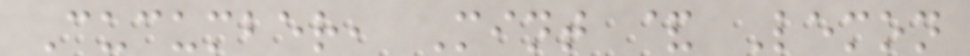Cucumber, Mint & Lemon
